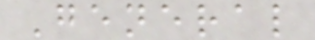General
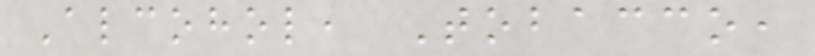Alcohol, Tobacco,
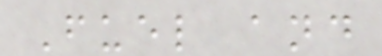Fuel and
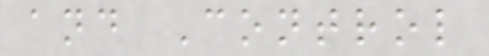and Control
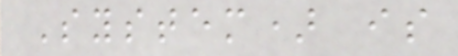System) is
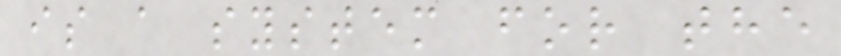is a system for the
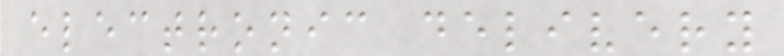electronic delivery
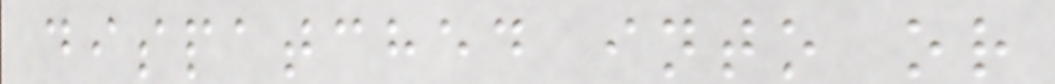dispatched into or
